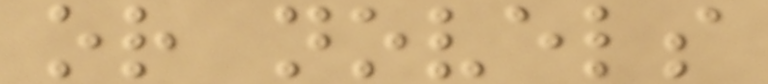or novels
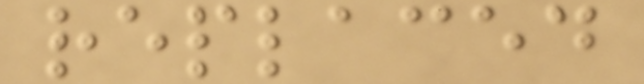replaced
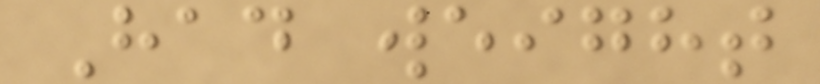Had weight
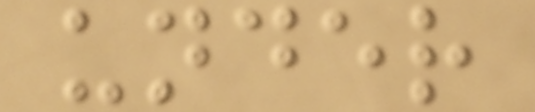under
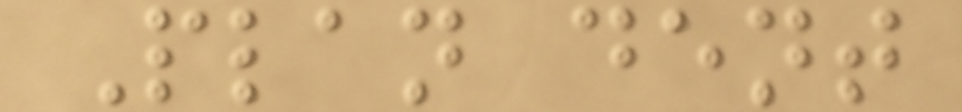Plan dent
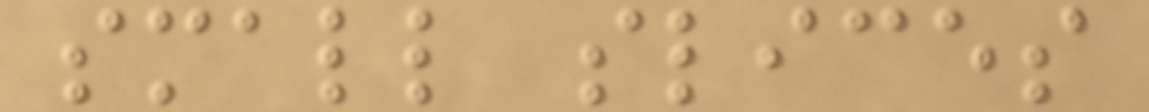small slices
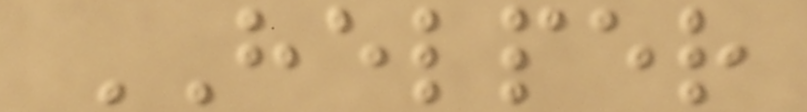HELPER
